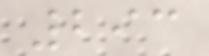293
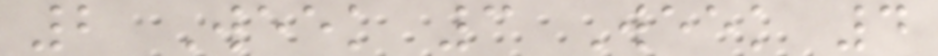2 Week 3 Week 4
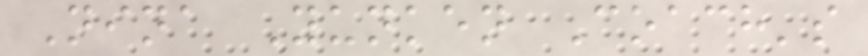Nina Yunken Coach's
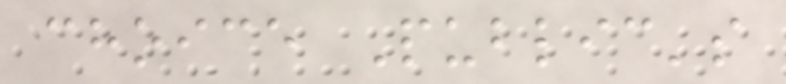choice Public's
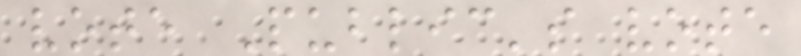vote Public's vote
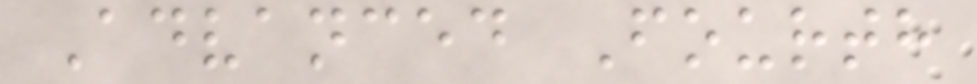Advanced Fourth
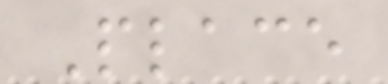Place
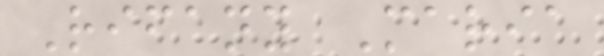Rifany Maria
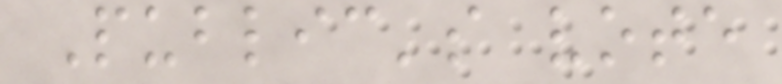Public's vote
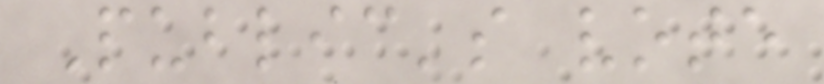Public's vote
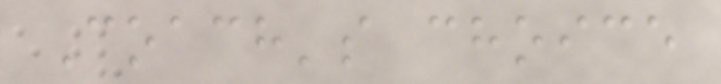Coach's choice
